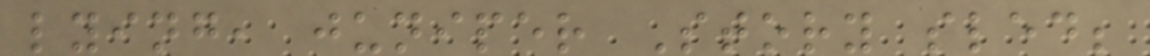lying, juniper Story sled;
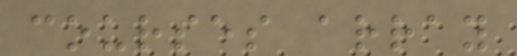courses array
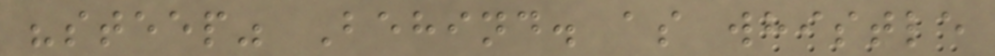"steep" Behind. as whistle
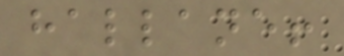hallane!
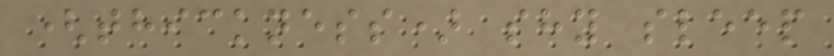(thickness) shy sleep
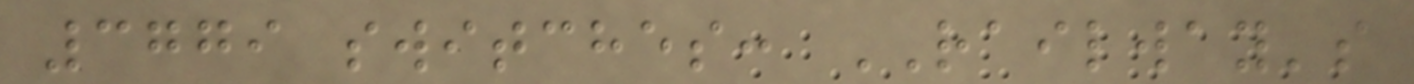3779 switches: RAILWAY's
